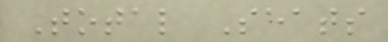Total Seats
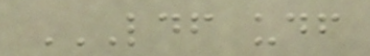LDF UDF
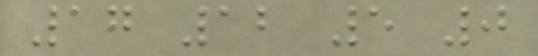17 12 5 0
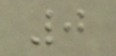0
